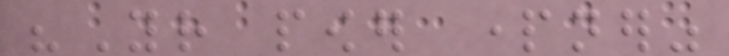"Your power partner"
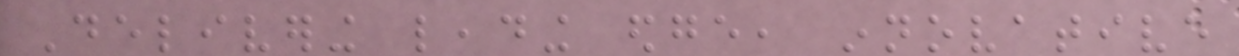Delivering leading edge, innovative
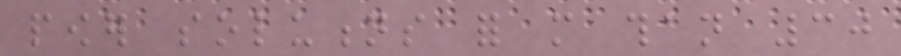power solutions for more than 30
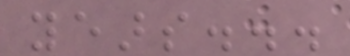years...
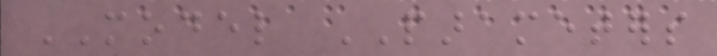MODEL PARAMETERS
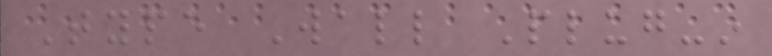Type Wall Plug-in
